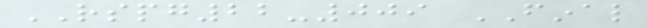RSPG22-009 FINAL
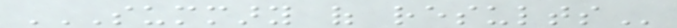SUMMARY OF RESULTS
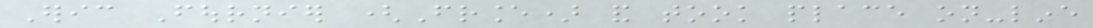Eric Fournier (France) and took place on-line
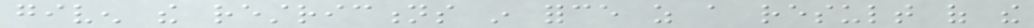given the restrictions in force as a result of the
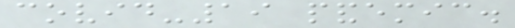covid-19 pandemic.
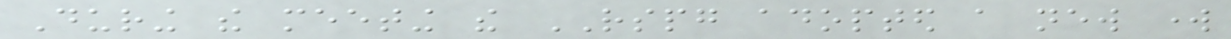During the meeting the RSPG adopted a new work
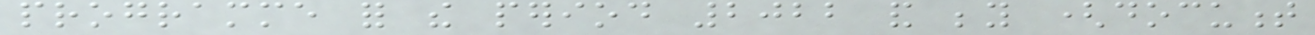programme for the period 2022 and beyond (document
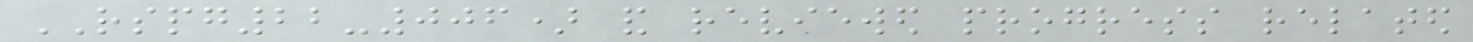RSPG22-006) and reviewed progress related
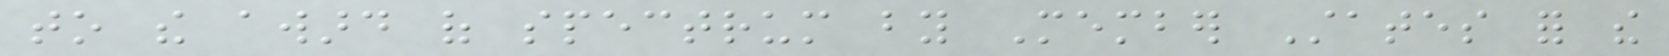to the award of spectrum by Member States for the
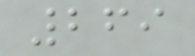269
